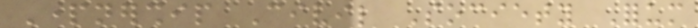Partnership Civil Society Forum
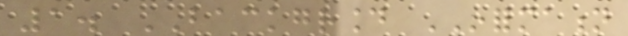1. BACKGROUND INFORMATION
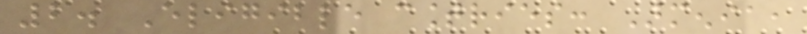2. Eligible countries: Armenia,
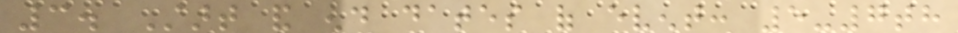3. Start and end dates of event: 5-7th
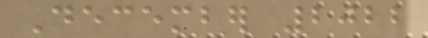December 2022
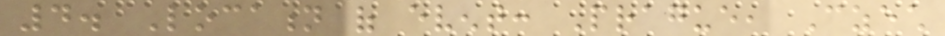4. Location of event: Prague, Czech
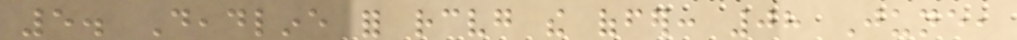5. Deadline for receiving the offer: 08 June,
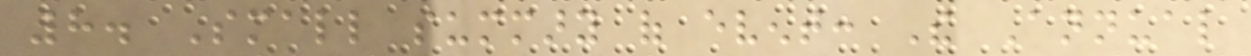8. Small summary of event: The Annual
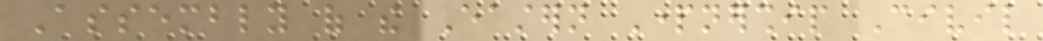Assembly of the Eastern Partnership Civil
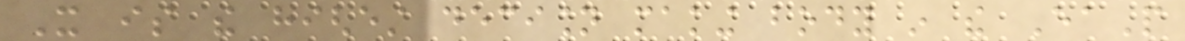It is the highest decision making body in the EaP
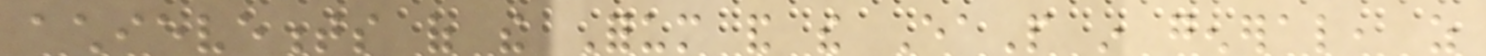achievements of the Forum and the EaP in general, as
